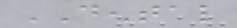DENTAL
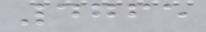4765
